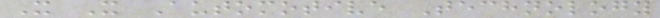X X Automotive Technology
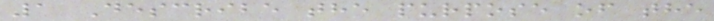1 Describe the purpose of the
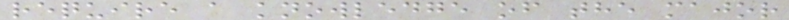require a knowledge of the major
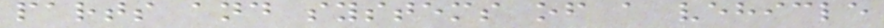parts and systems of a vehicle
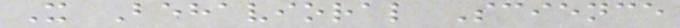X Behavioral Science
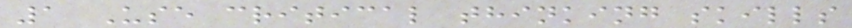1 Use critical thinking skills
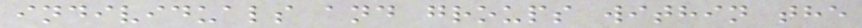individuals and groups within the
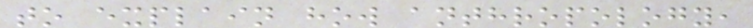to explain how anthropology,
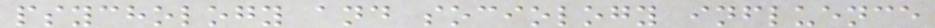psychology and sociology influence
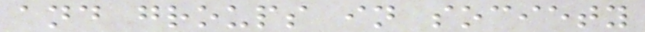and groups in society
